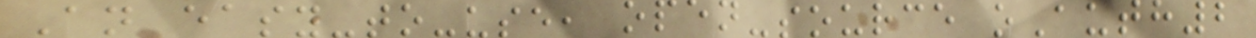An easy-to-use, open-source oAuth2
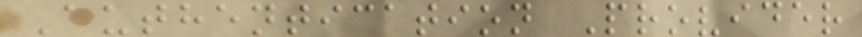Authentication Provider
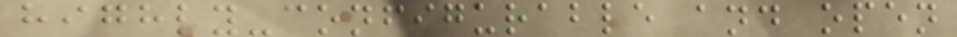highly-configurable and open
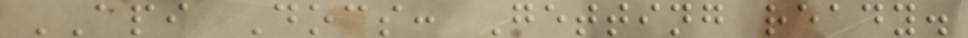API Docs: Getting ready.
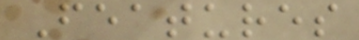Features
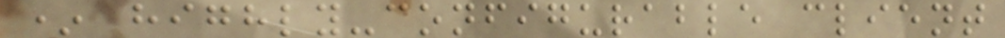* highly-configurable client
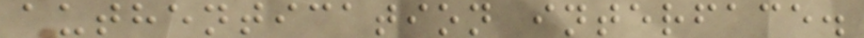authentication interface.
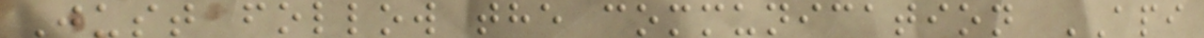Just follow the communication API
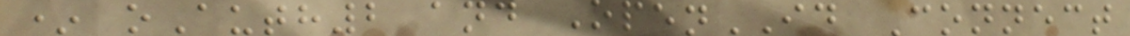* oAuth2 and OpenID Connect
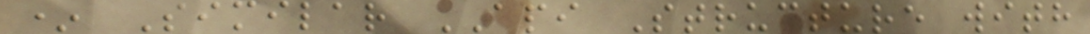* Similar API Structure with
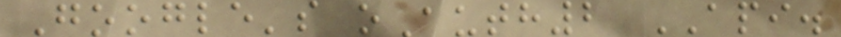Google's oAuth2 API.
